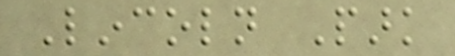Lincoln Park
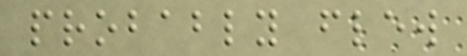probably flew
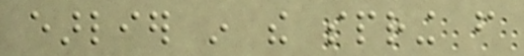earlier in the spring from
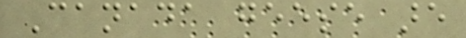Canada geese are
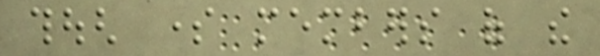though some members of the
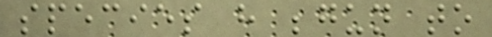species have begun to
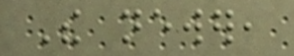The newer,
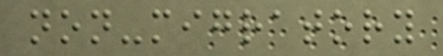non-migratory
